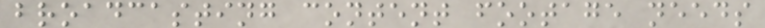broadcasting content footage needs
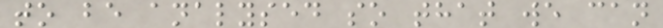to be analysed so that we can
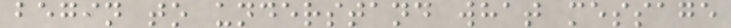begin to understand what message
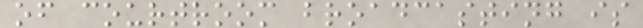of courtroom broadcasting is
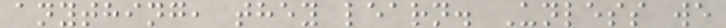anything, they learn. Unless we
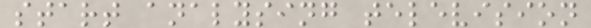start analysing television
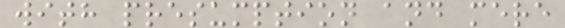with presumption and mere
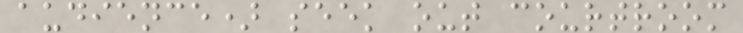audience) seek out courtroom
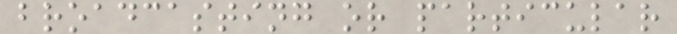broadcasting or particular
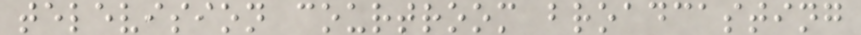television courtroom broadcasting
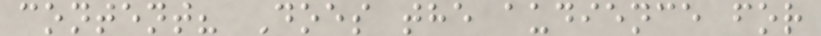content? Does the audience for
